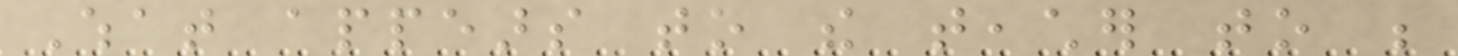What appears to the teacher to be
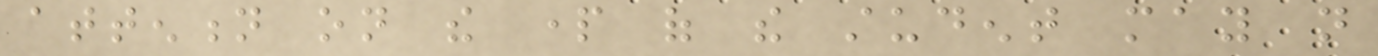attention on the part of the student may not
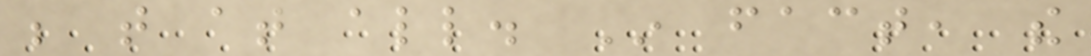be that at all. In fact, the
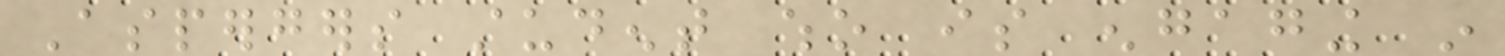Aspergers student who is engaging in
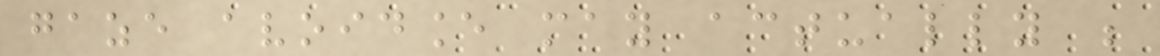gaze avoidance may actually be
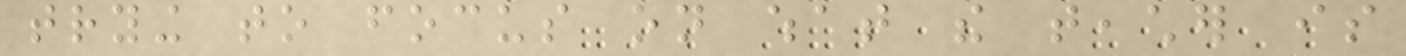trying to focus on what the teacher is
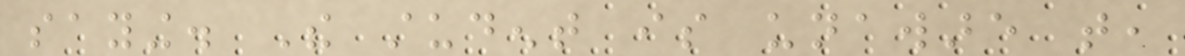saying. The student is unaware that,
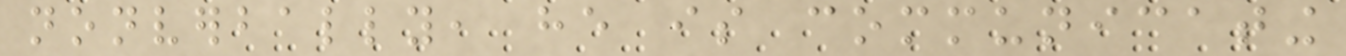nonverbally, he is communicating
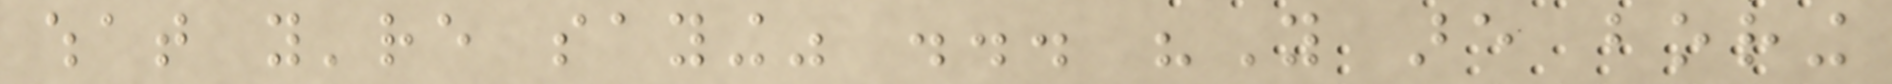what you're saying" ... "You are boring
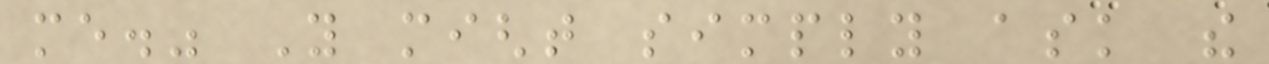me." You might simply ask the
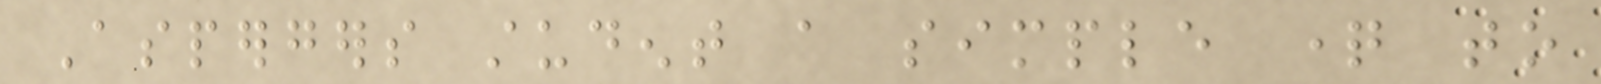Aspergers student a simple question to
